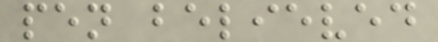pen believed
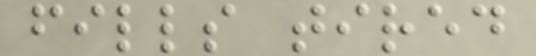fills tired
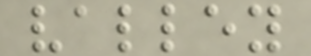valley
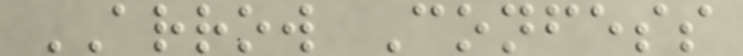ARROW Confess
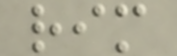rim
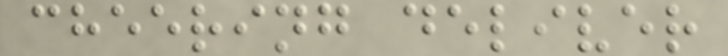cheering deliver
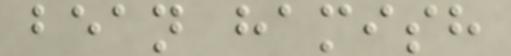bean hamish
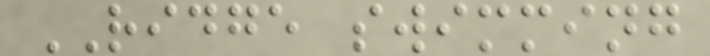RIDGE swimming
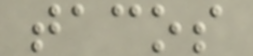tacos
